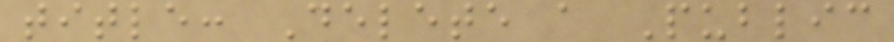title: Delete a Public
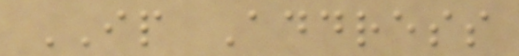IP Address
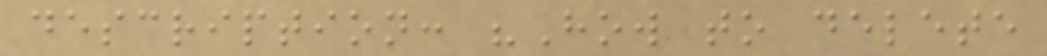description: "How to delete
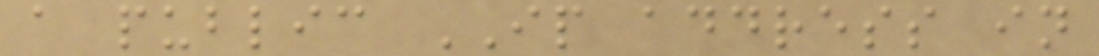a public IP address in
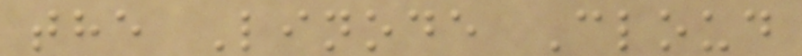the Linode Cloud
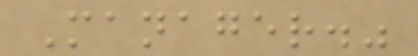Manager."
